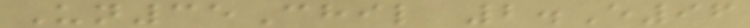Un35Chil 2.E96
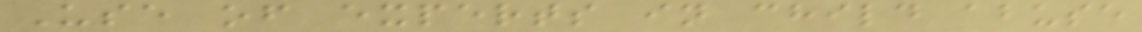Use of experts in child abuse
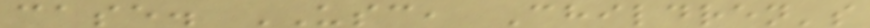case. USC, Children's
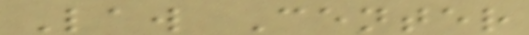Law Center
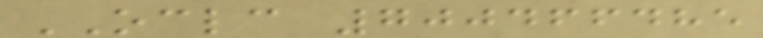OCLC 700466485
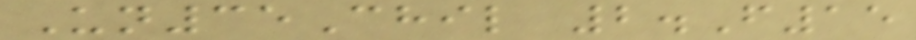Un35Chil 2.F15
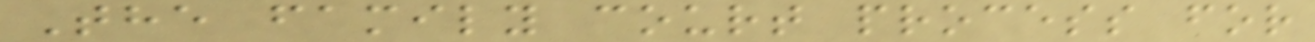The family court process for
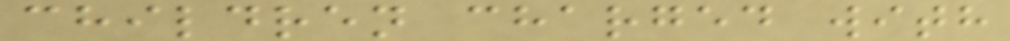children charged with
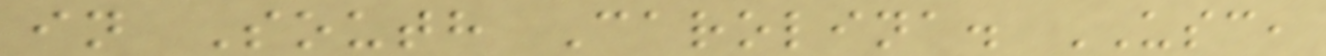in South Carolina. USC,
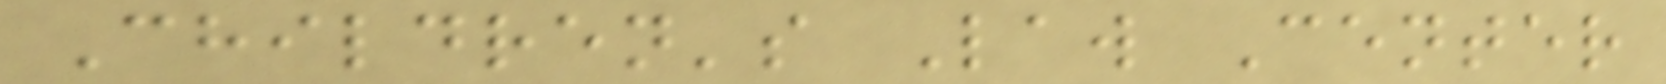Children's Law Center
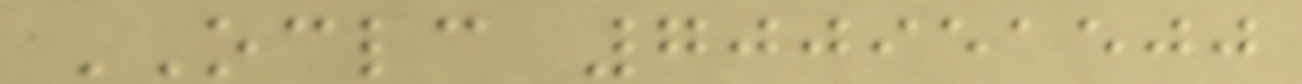OCLC 700951500
